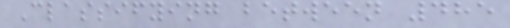Classifying between 485
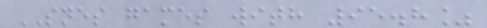SNES games with 95.8%
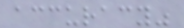accuracy"
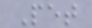Pet
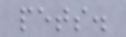pets.
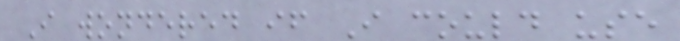I wondered if I could use
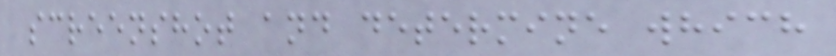screenshot and determine which
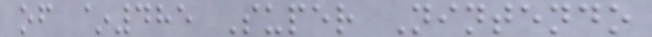of ~485 Super Nintendo
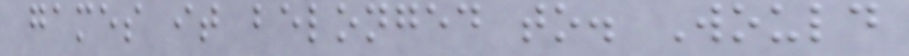games it belonged to. Would
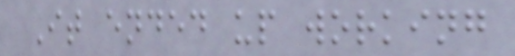It ended up working
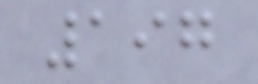197
